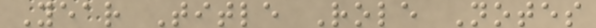Year Title Role Notes
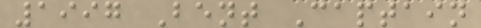1997 Bent Captain
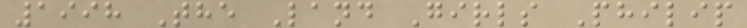1998 The Land Girls Philip
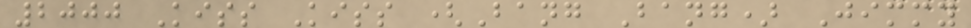2000 Kiss Kiss (Bang Bang) Jimmy
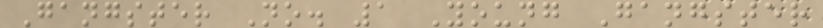Gangster No. 1 Young Gangster
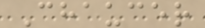Chaucer
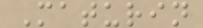Maturin
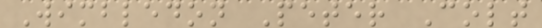Wimbledon Peter Colt
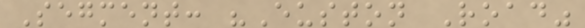Segment: "Euston Road"
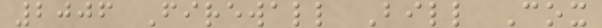2006 Firewall Bill Cox
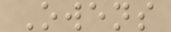Owens
